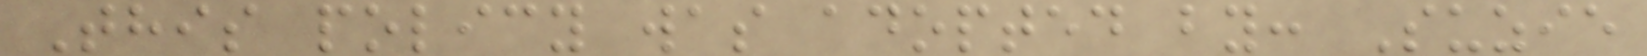This policy was adopted by: Suzie
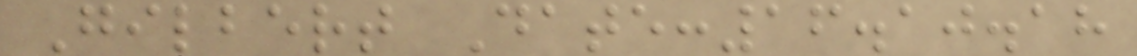Gilbert Date:16.10.18
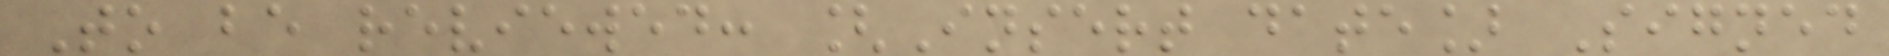To be reviewed: [Insert date] Signed
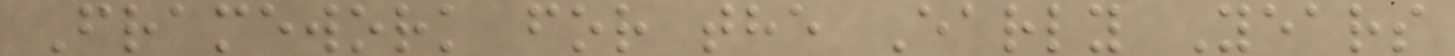Framework for the Early Years
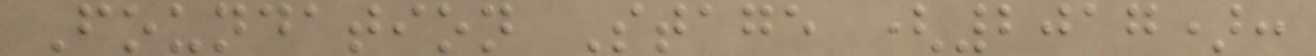Foundation Stage (2017):
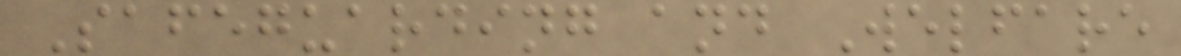Safeguarding and Welfare
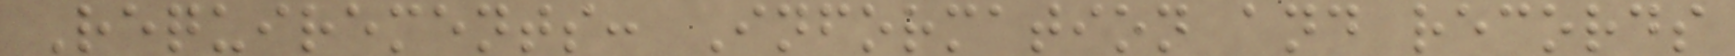Requirements: Information and records
